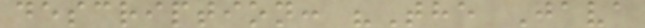description: "The Java
